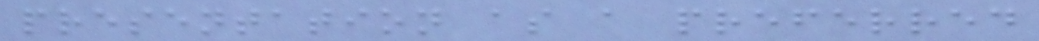presentation as a preferred
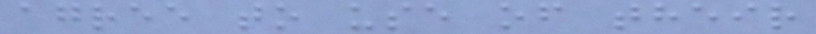agree to use of their
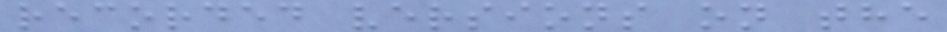recorded versions on the
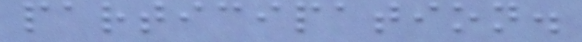participation.
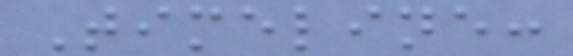Timeline:
